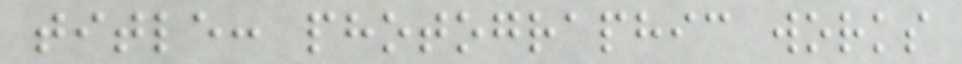title: photographic works
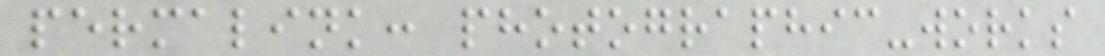permalink: photographic-works
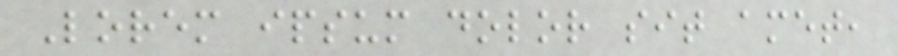Lorem ipsum dolor sit amet,
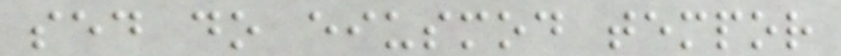sed do eiusmod tempor
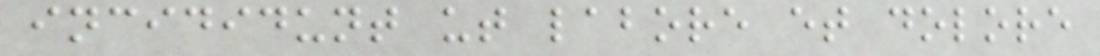incididunt ut labore et dolore
